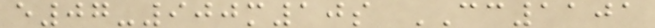e07-900m10s CC1101
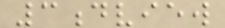3dview
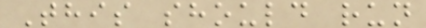This should run
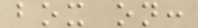box on:
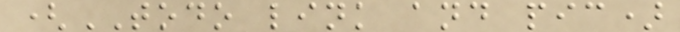(TODO link and pic)
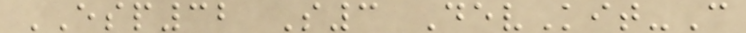ESP32 S3 DevKit-C
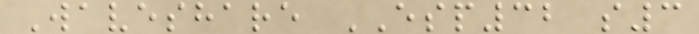Waveshare ESP32 s3
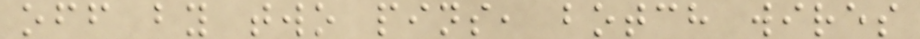off by two pins, botch wires
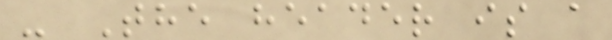- The header is a
